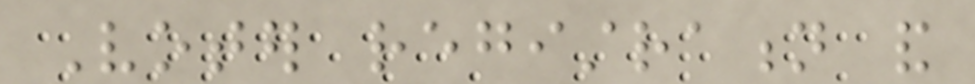Voter registration and
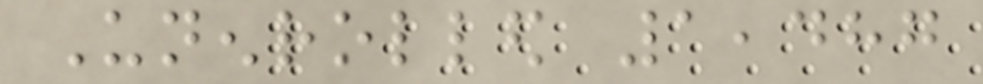Unenrolled 1,487
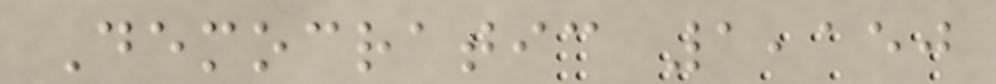Democratic 1,150
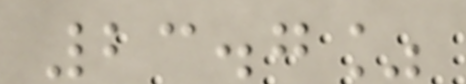23.7%
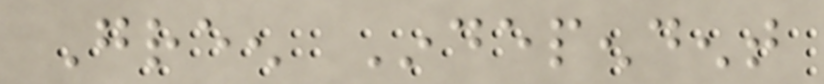Green Independent
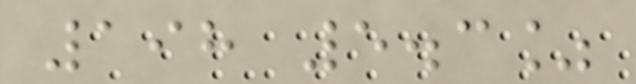198 5.3%
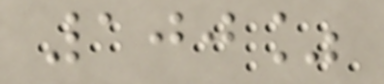100%
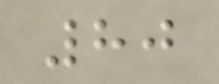80
